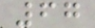67
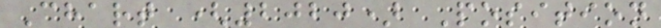Chart (2020) Position
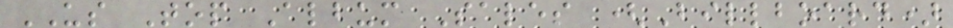US Top Album Sales (Billboard)
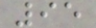95
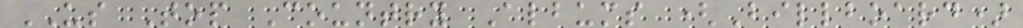US Top Country Albums (Billboard)
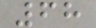68
